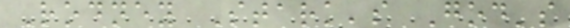Rodney Stark's God's
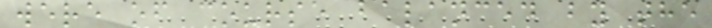were of course balanced by the
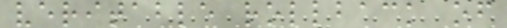veritable rollback of
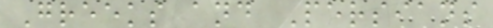Greeks and Persians
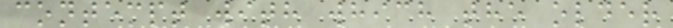contempt with which the older
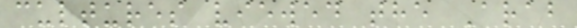cultures viewed the Arab
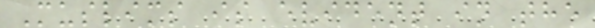Muslims is evident in the
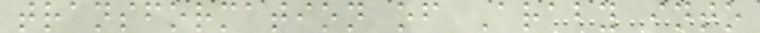transformation of Araby into
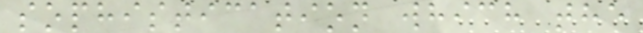sophistication which the
